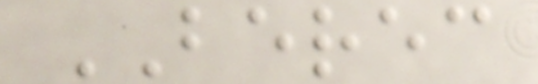BEREC
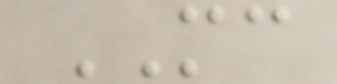MC
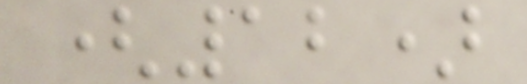(12)
